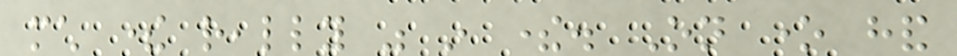much there really was in there. On one hand
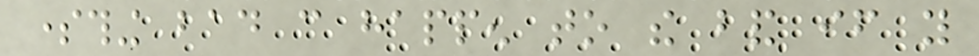something bad can happen to the band if you
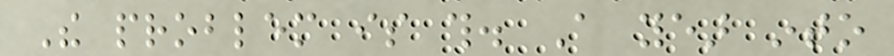The problem is this. A year into
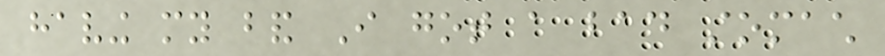having my band I got a bad stomach
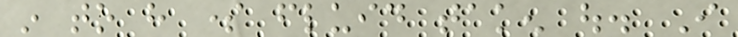in to have some fluid taken out. I
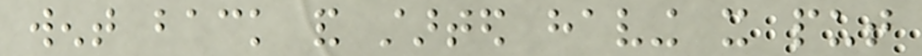went back and started having it put
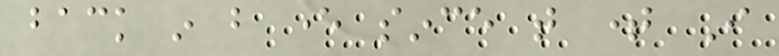back in but ever since that time I
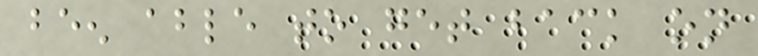been able to get back on
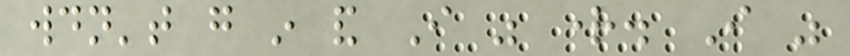wouldn't go in and I was right. I was
